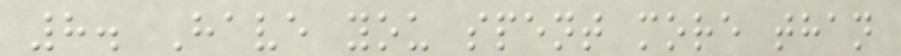8. Have you spent more than
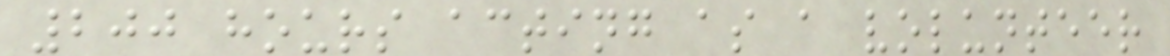200 hours acting as a volunteer
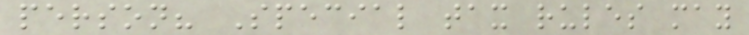person? Special tax rules may
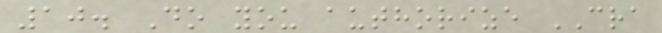10. Do you authorize CRA
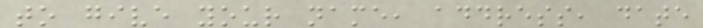to give your name, address, date
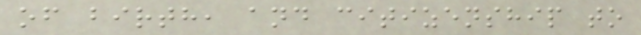of birth, and citizenship to
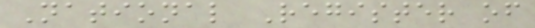National Register of
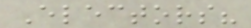Electors?
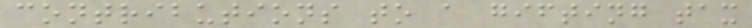contributions to a gifting tax
